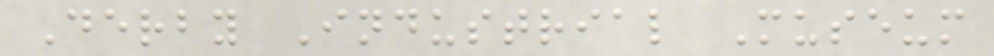Derby Industrial Museum
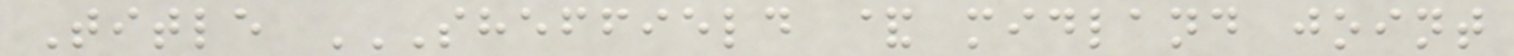Title SHEFFIELD & MIDLAND JOINT
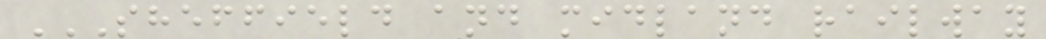SHEFFIELD AND MIDLAND RAILWAY
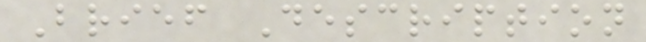Brief Description
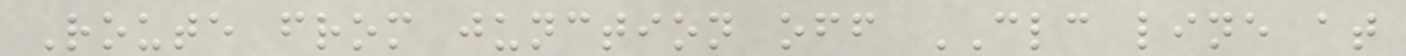Route from junction off CLC line at
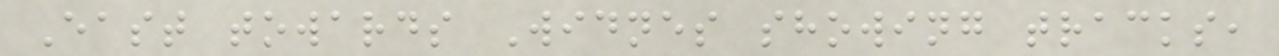East towards Widnes showing tracks,
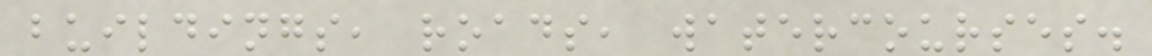buildings, roads, watercourses.
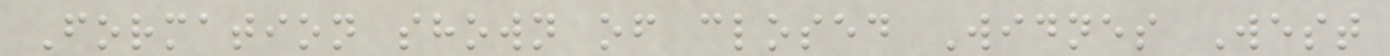Formation shown of closed Widnes West
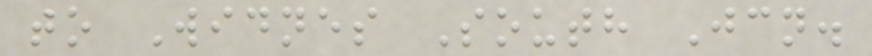to Widnes South Jcn.
